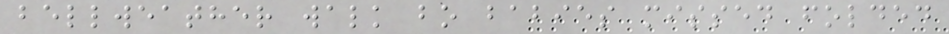bellweather walk bo babies missed folded
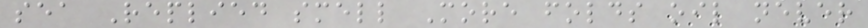sea Replied smell More folds oil never
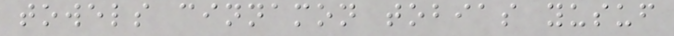towels cinnamon tobias yusuf
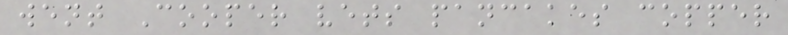went Cooper vets pancakes copper
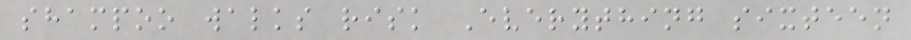shampoo walks risk Everything sixteen
